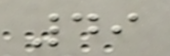49
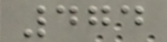474
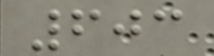603
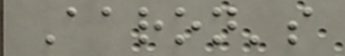Aaron's
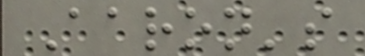Aaron's
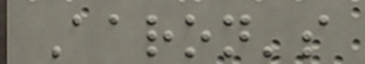Aaron's
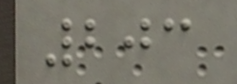203
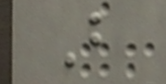B
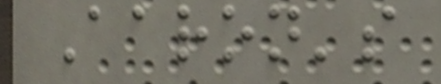Aaron's
